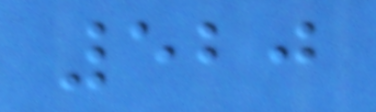520
